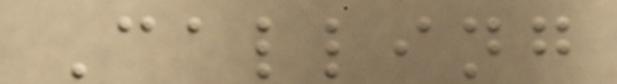Calling
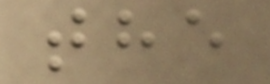the
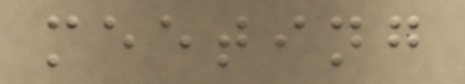meeting
